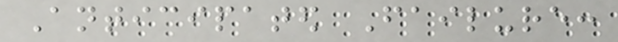Anticipated Failure:
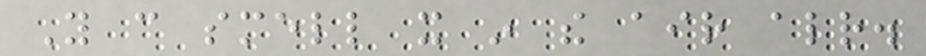You can smell it in the air already.
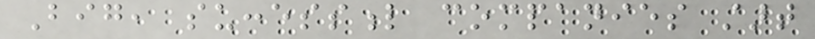Big, successful companies start
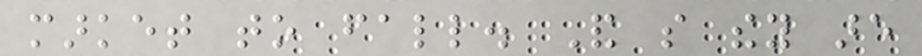market to fall. And so they are
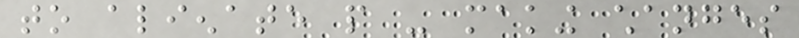to alienate people - making changes
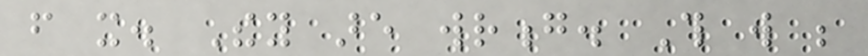from it. They are wrong. This will be
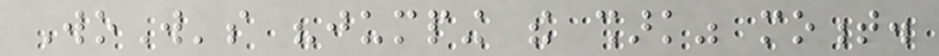WoW's "jumping the shark" moment.
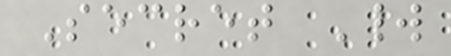Secret World
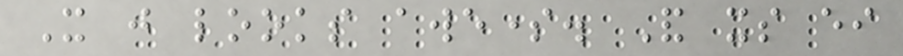It just looks awesome. And its either
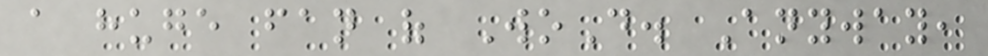a huge fan of WoD. Anyway,
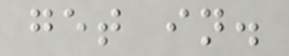get in.
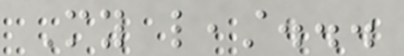My least...
